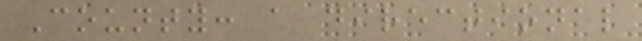County: a directional
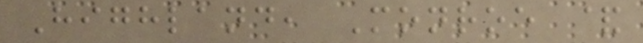Highland, Monroe &
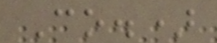Co.)
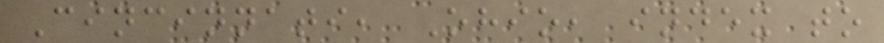Cincinnati, Ohio, index to
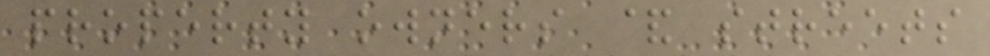property owners & streets
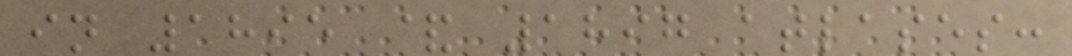in 1895 & 1897 atlases:
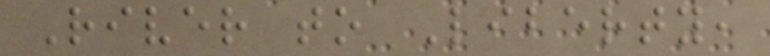River to Liberty,
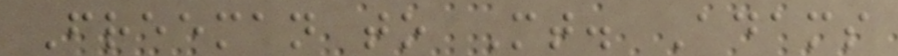Freeman to Mt. Adams
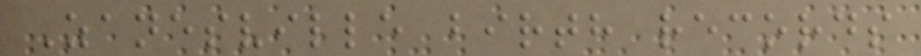Zanesville birth records
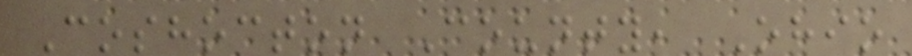Coshocton County, Ohio
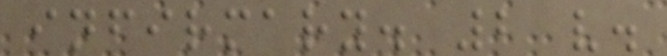infirmary. 2 v.
